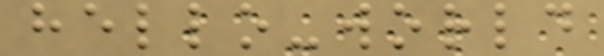hello-world
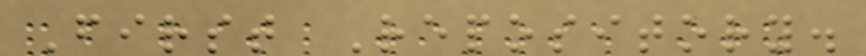First Repository.
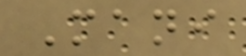Mani
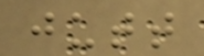jutt
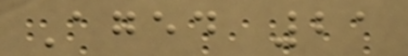Aged 21
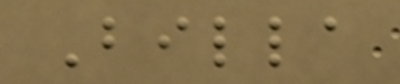Billa
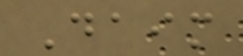Daim
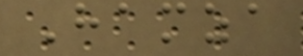Hamza
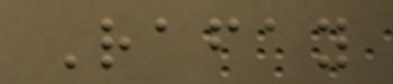Rafay
